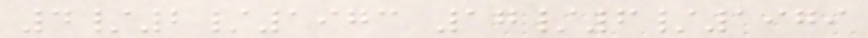4/2/1973 17/6/1979
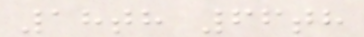18th 66th
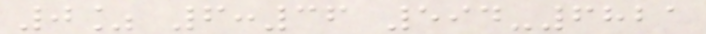0% 6:36 594-6821
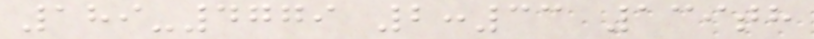189-4779 2:33 139th
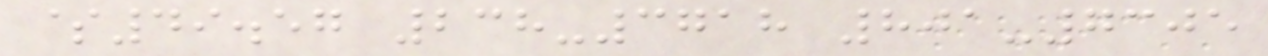$49.57 238-3718 801-7305
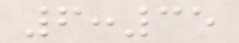6:35
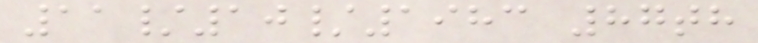11/10/1983 87th
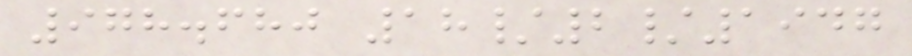978.680 18/2/1947
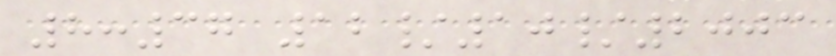8:37 12/10/2003
